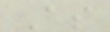As
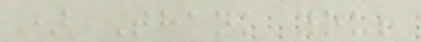) Thank you!
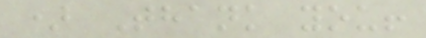) Thank you!
